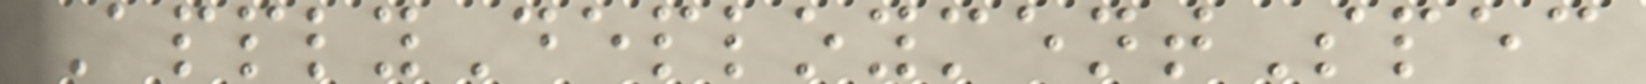ApplyDeploymentSpec
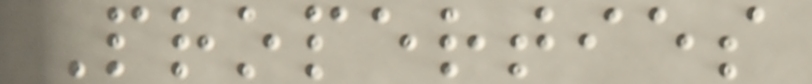Properties
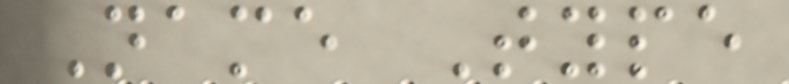Name Type
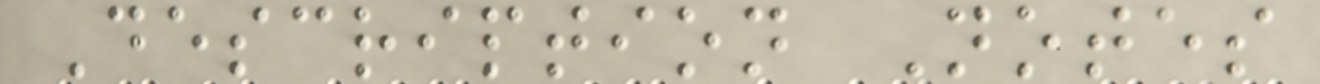Description Notes
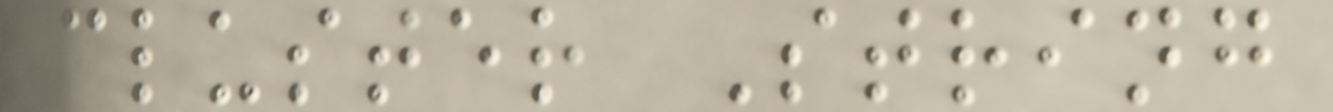cluster String
